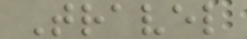Travel
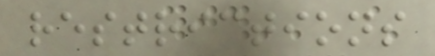restrictions
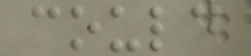could
